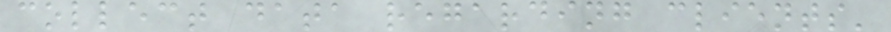collect data regarding clients'
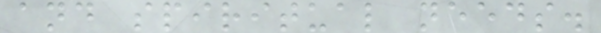and spiritual needs.
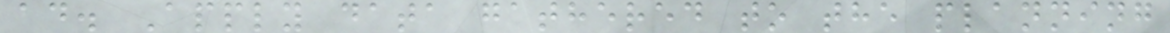ad. Apply data gathered to the planning
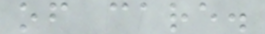of care.
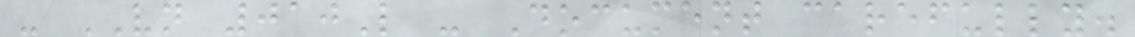- VN 010L - Document carefully.
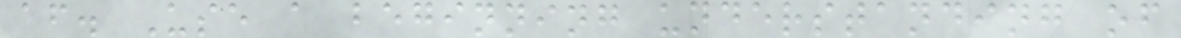af. Use a beginning understanding of
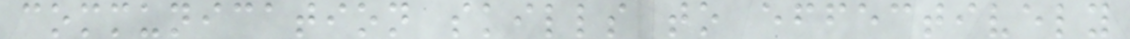communication skills to effectively
